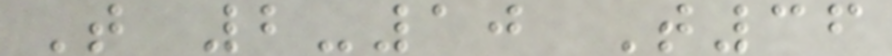T 2-10 T36
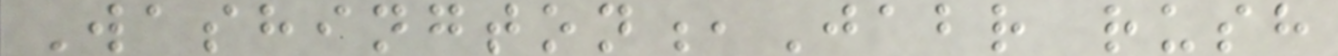Washington,Jabr rush
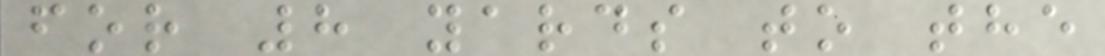for 8 yards to the
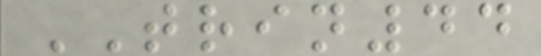TRIN44
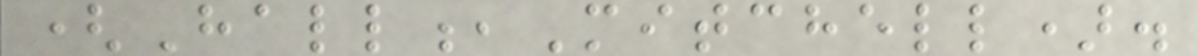(Hall,Mitchell).
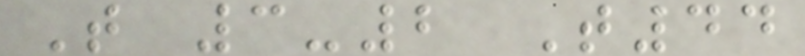T 3-2 T44
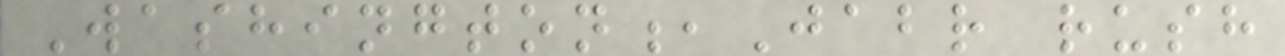Washington,Jabr rush
